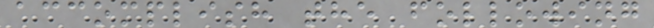accomplish the following
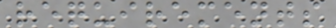requirements
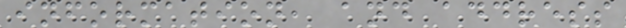information, and address
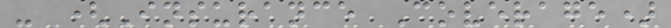- (Insurance Coverage)
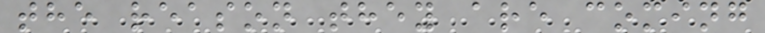the reason they are coming
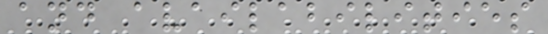and availabilities
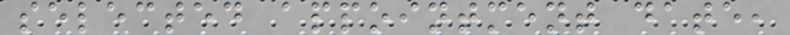selected appointment date,
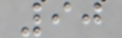90
